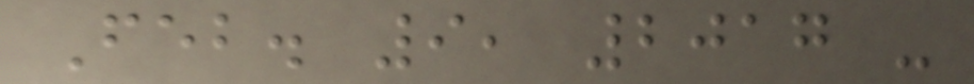Feb. 9, 2017 -
